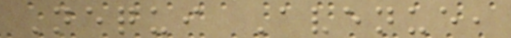Nequi Avenue,
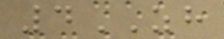4ZH
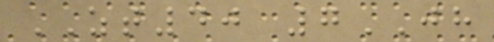ZT40 7JH
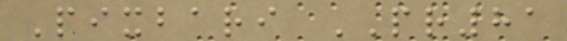Pixbari PR81
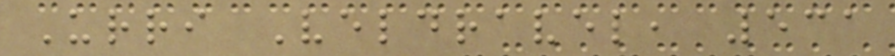Urri Veldravel, 531
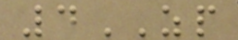4ZP
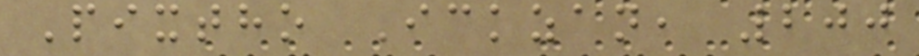Pixtho Ickzan, 200
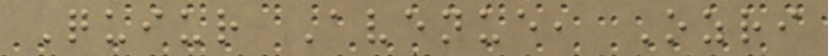Quiur Avenue, Ozri
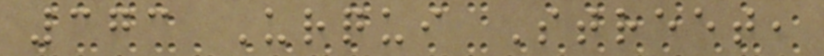373 Urqui Street,
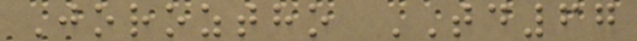Joroztho TD67
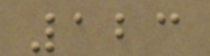123
